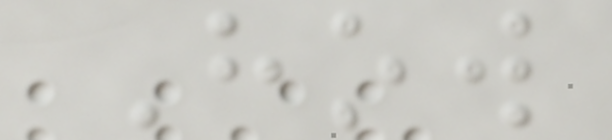How
